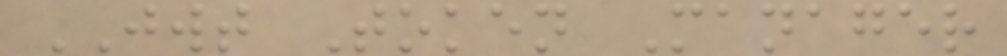JWT Token Manager
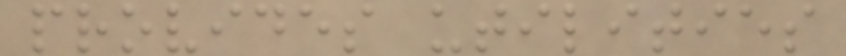provides utilities
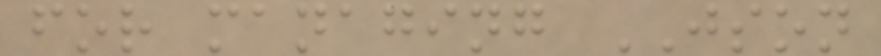for managing JSON
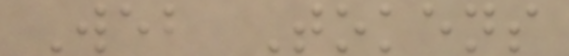Web Tokens
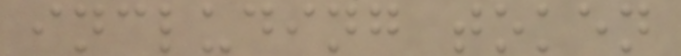including token
